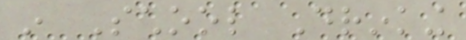in School Drinking
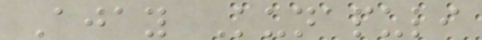Ajay Kunapuli
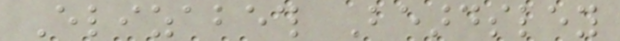Elizabeth Beardsley
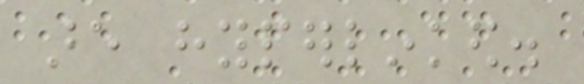are hyperlinked.
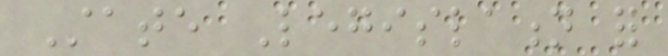State Legislation for
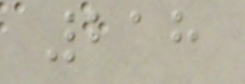218
